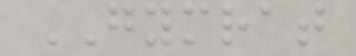GYMRAT
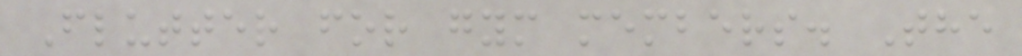Flutter for gym members. The
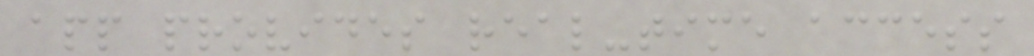app provides real-time access
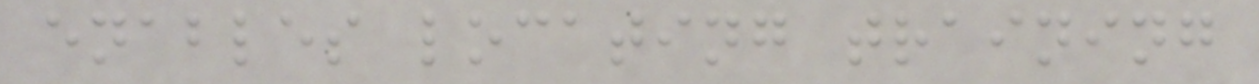enables locating training
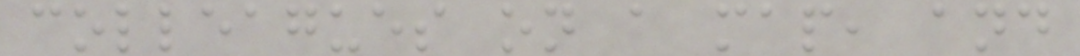colleagues on a map, and
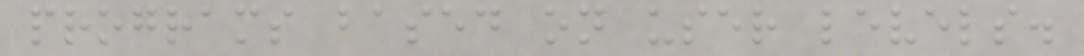programs based on user levels.
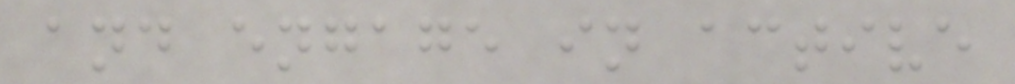and engage in active
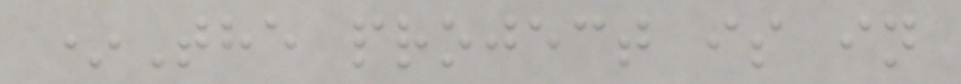*The project is in
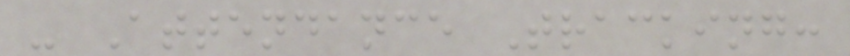- Attendance Tracking:
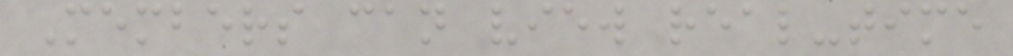Members can view real-time
